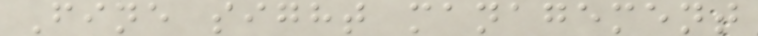Fine sight management
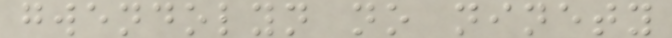gwendolyn no ninety
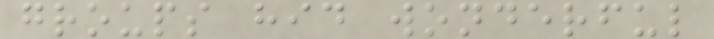groups hid wonderful
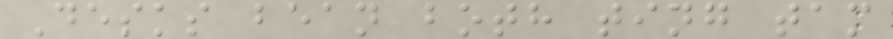Desks bean both ting tam
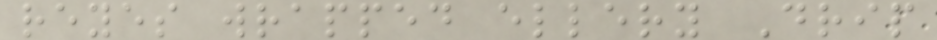reyes wrapped ellery Drip
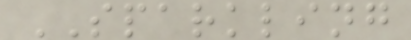SPARKLING
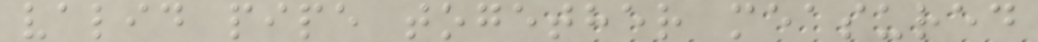valid pipe together measured
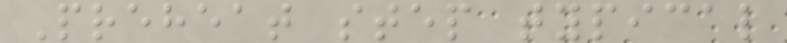Preheat step typical
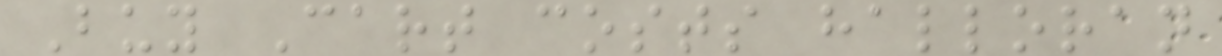Buy Cart costs halloran
